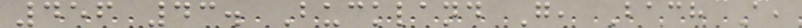456 43. Buckland G, Bach A,
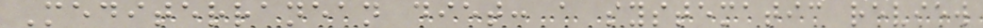Mediterranean diet: a systematic review
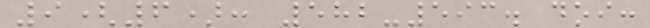9(6): 582-593. doi:
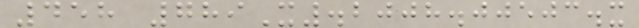458 789X.2008.00503.x
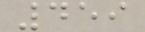459
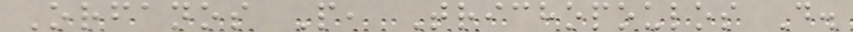Orfanos P, Trichopoulos D.
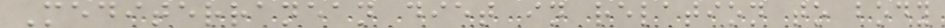Mediterranean diet in relation to body
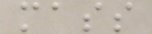mass
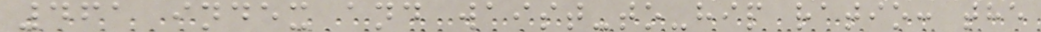461 index and waist-to-hip ratio: the
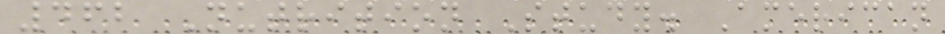462 Nutrition Study. American
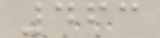463
